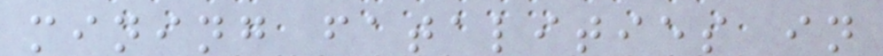mining fatalities in
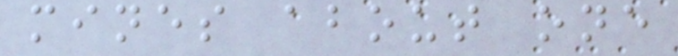mines about one
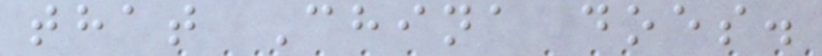that China does.
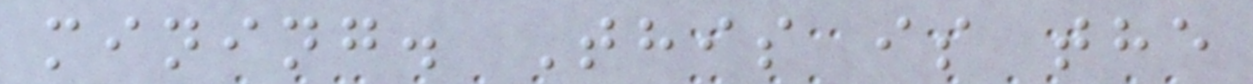mining. This is the
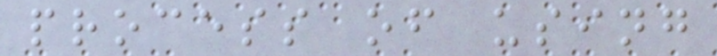process of using
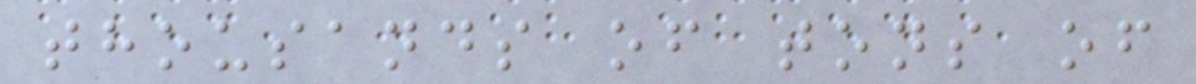thousands of tons of
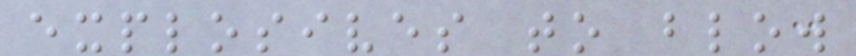explosives to blow
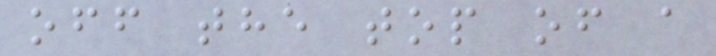off the top of a
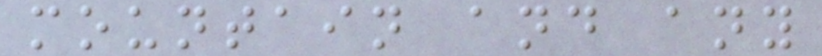mountain and any
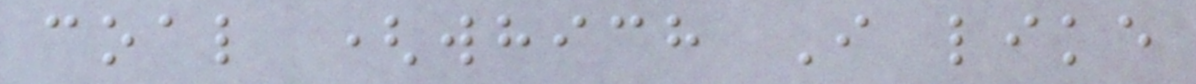coal (which I like
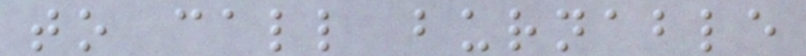to call burnable
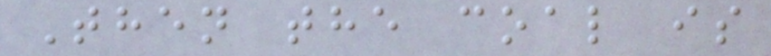Then the coal is
